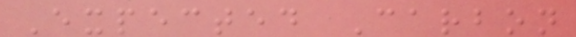Expected Carbon
